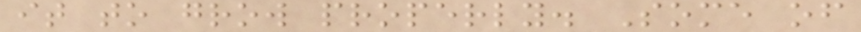it to grow properly. Some of
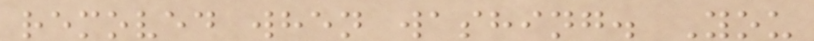removed when washing. You
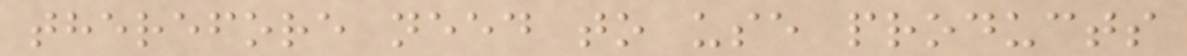therefore need to use products
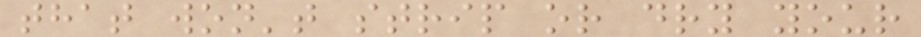that won't strip or dry your
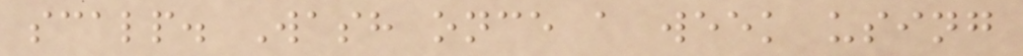scalp. Wash once a week using
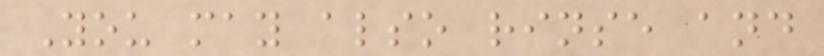You may also rinse and
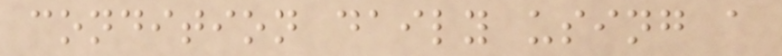condition daily using a
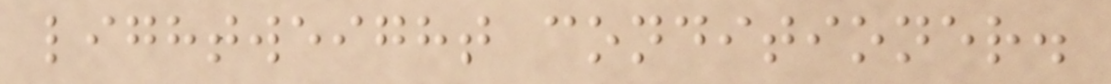lightweight conditioner.
